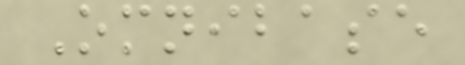Omnibase
